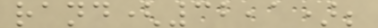rand(32,1);
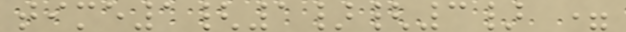time1{1}{3} =
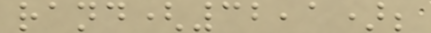rand(32,1);
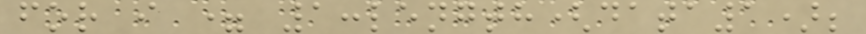for i = 1:length(data1);
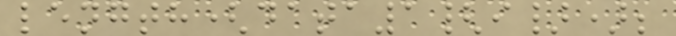length(data1{i});
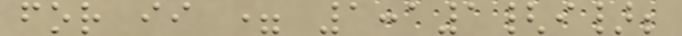for ii = 1:a1{i};
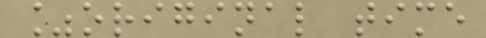%original time
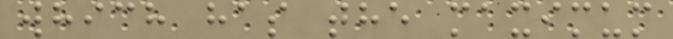which has the maximum
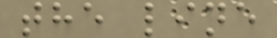the line
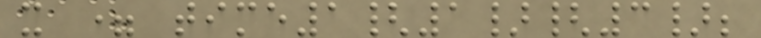x = time1{1}{3};
